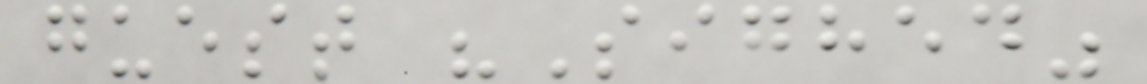guest "Sighed"
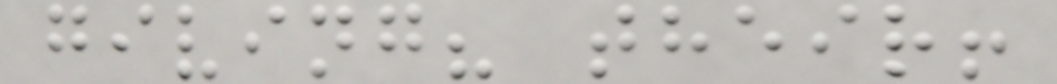giving? their!
